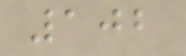102
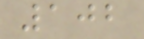102
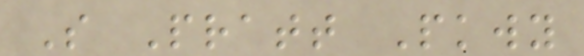S Pratt Pkwy
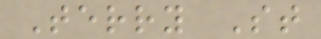Terry St
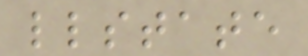llstate
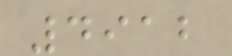4912
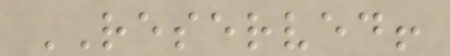RESERVED!
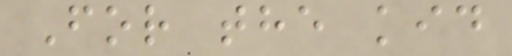For the kid
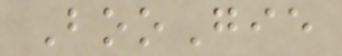BooGie
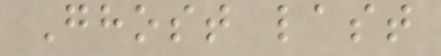Ghost last
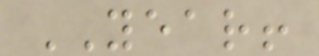YEAR!
